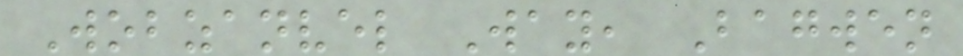Wobzanvel Way, Bagwen
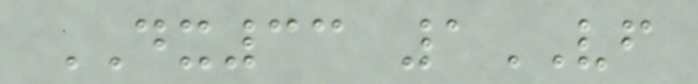DX33 1VF
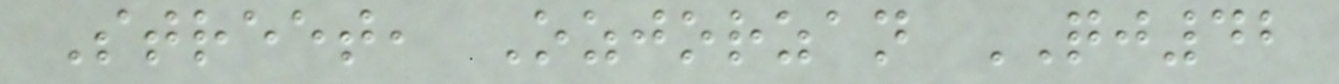Street, Ozjorzan QJ42
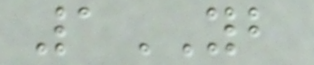1YB
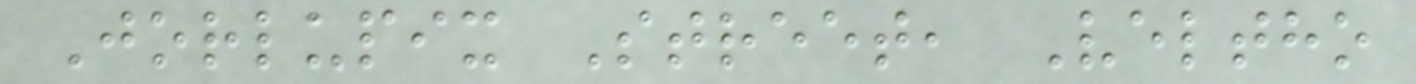Jorlupix Street, Veltho
